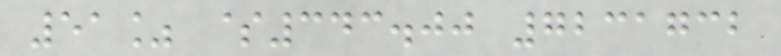51% $343.00 7231732
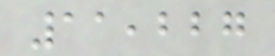11,227
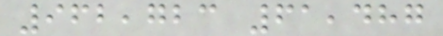962,723 61,487
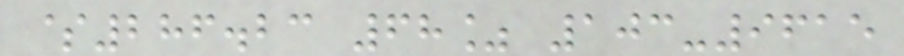$286.23 68% 103-9615
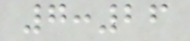7:26
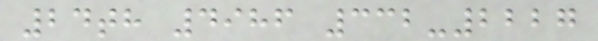24th 4986 332-2227
